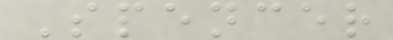Spencer
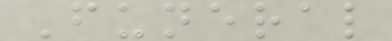Funeral
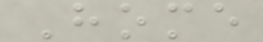Home
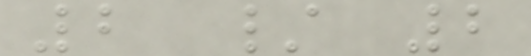2 / 2
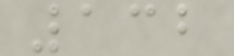132
